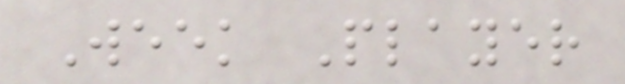Week Player
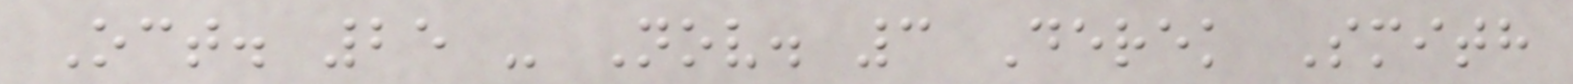Oct. 25 - Nov. 3 Derek Smith
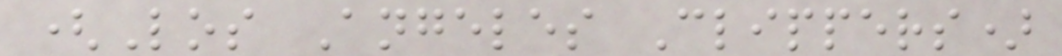(Los Angeles Clippers)
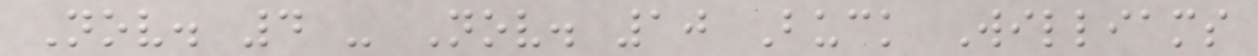Nov. 4 - Nov. 10 Buck Williams
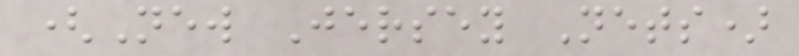(New Jersey Nets)
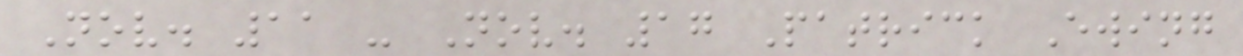Nov. 11 - Nov. 17 Patrick Ewing
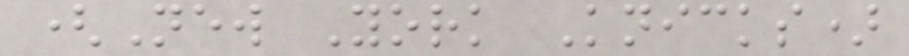(New York Knicks)
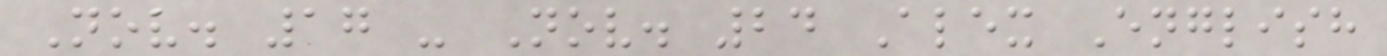Nov. 17 - Nov. 24 Alex English
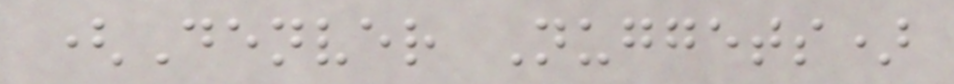(Denver Nuggets)
